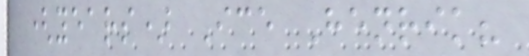(years) Ice Henrik?
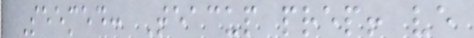Seemed: Teacup prep! ve
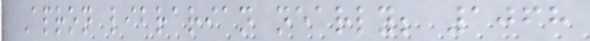Apron librarian nearly; 1068
